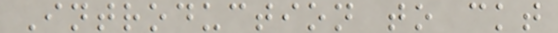Introduction to ckt
